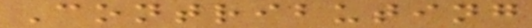Contributing
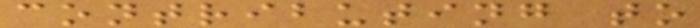contributing to
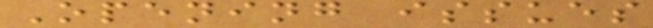Opening issues
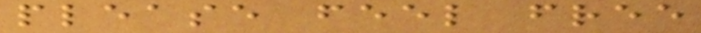please feel free
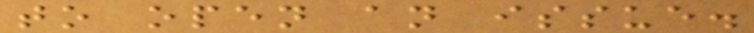to open an issue.
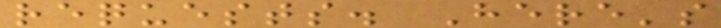requests. Here's
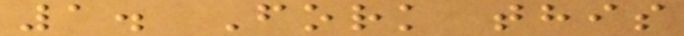1. Fork this
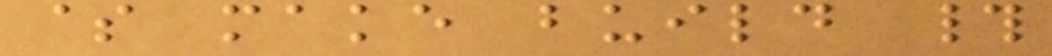$ make build #
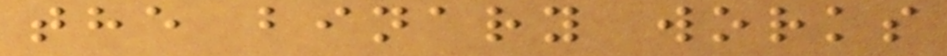the binary works
